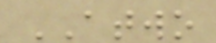ATWO
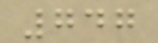747
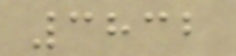3832
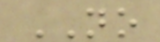NO
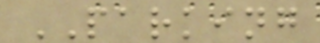PARKING
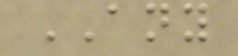ANY
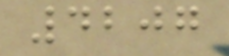4207
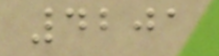4201
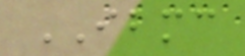IBMC
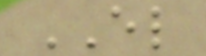EL
